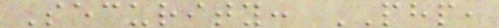Security: PHP,
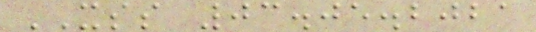XSS 03.05.2021
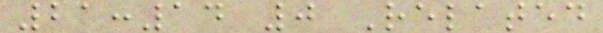21:14 0 Related
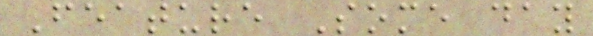Feature Some day
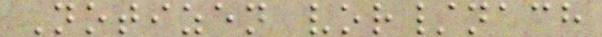Notizen vor/nach
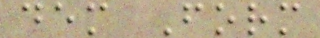dem Form
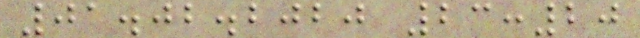01.02.2020 23:20
